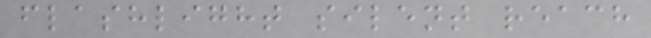flashlight silent reach
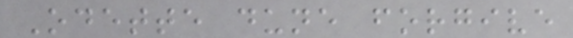Odette dune forgive
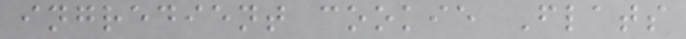ingredient cookie Flats
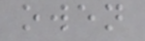owen
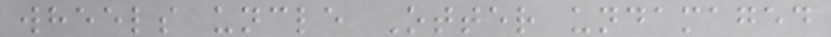wheels uncle Otter undamaged
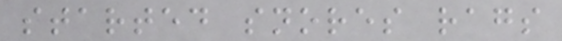started snores rags
